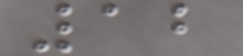12
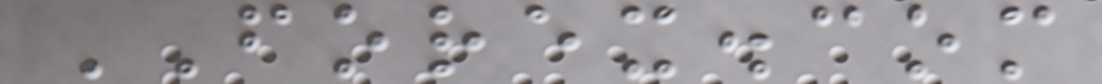FOREX.com
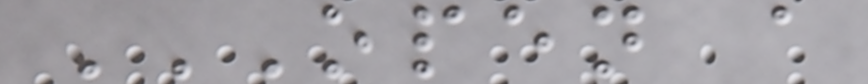OPEN A
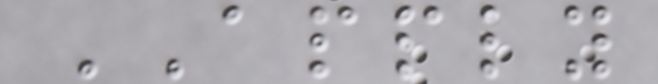APPLY
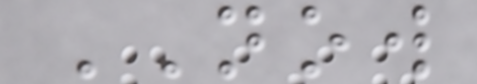NOW
